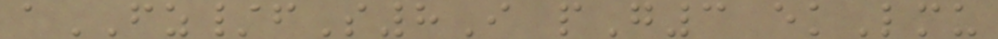aFZ/fS8I pG3 ekLmu
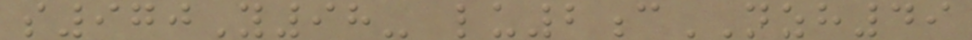s970Y98- lu2cNZH49
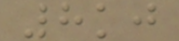8kj
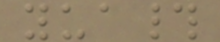yua#
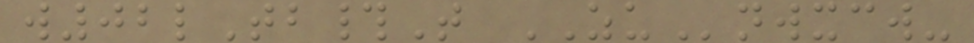w02lTb#T ZUnwxcw-
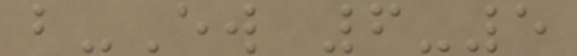b-Ew 6-5
